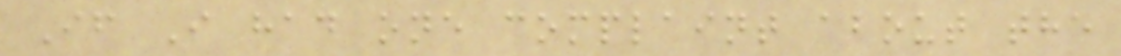If I had one complaint about the
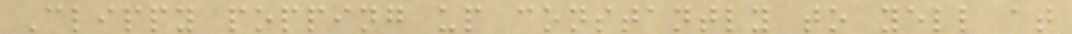Clippy popping up constantly to yell at
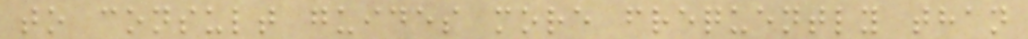to consult guides more frequently than
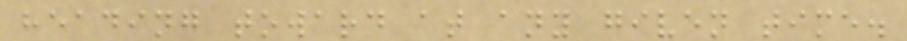heading toward at any given time.
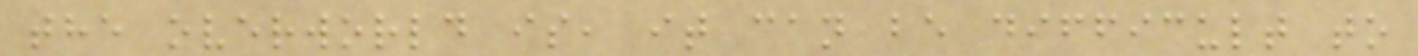the overworld is, it can be difficult to
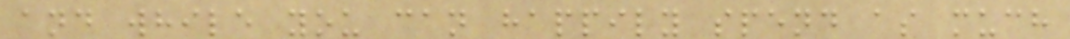and while you can happily spend as much
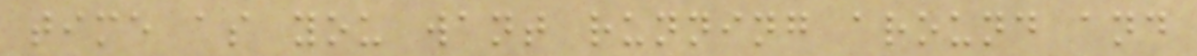time as you want running around and
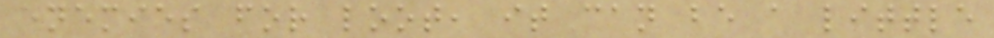enemies for loot, it can be a little
